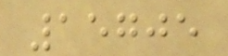15705
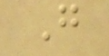G
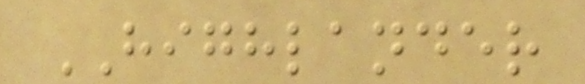HIGHLANDER
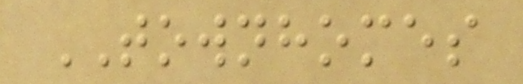TOWNHOMES
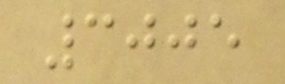3005
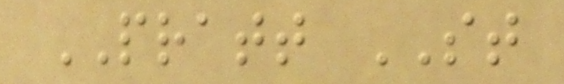PRATT ST
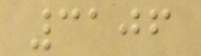3106
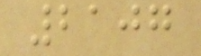2107
